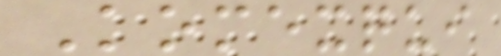Komexqui
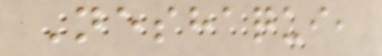Neshaqui,
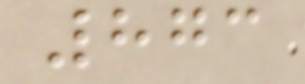873
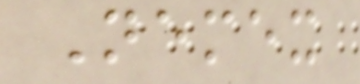Nemex
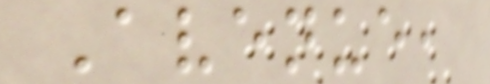Avenue,
